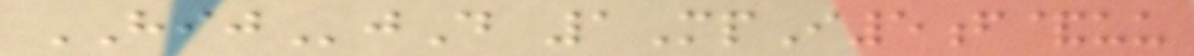HIJjD 1MpI5f&uu
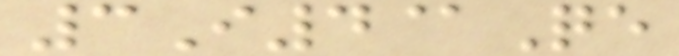3I4@Qe
